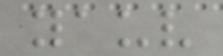yauv
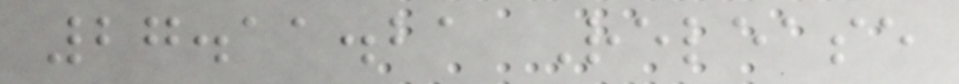27.11.21 Release
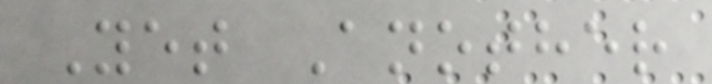Yet Another
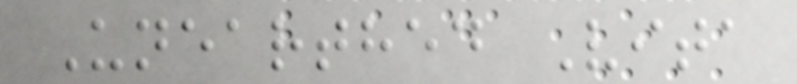Unearthed Vita
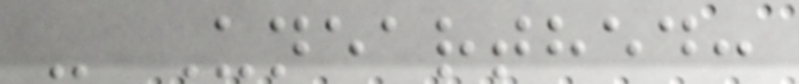- Unearthed:
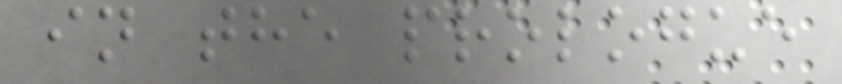in the prologue
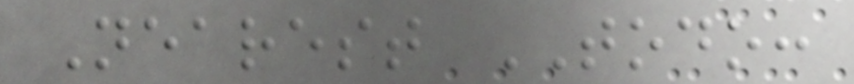Nearest TODO:
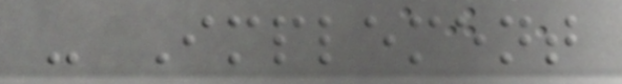- Implement
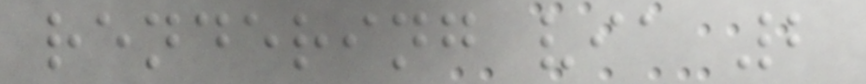rendering via 2
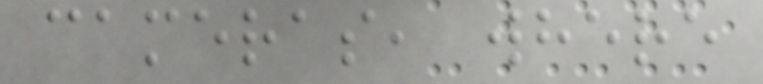cameras, where
